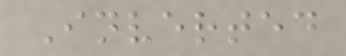Inverted
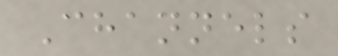Channels
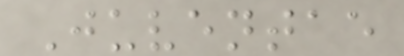Juventae
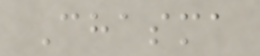Chasma
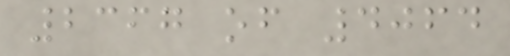2367 of 4064
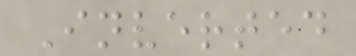Inverted
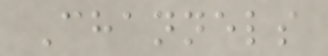Channels
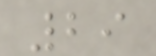29
